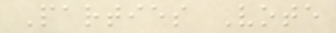Parties Vote
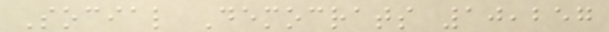Social Democrats 10,257
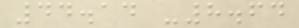44.14 -8.64
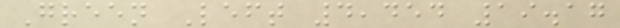Green Left 4,454 19.17
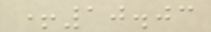+10.03
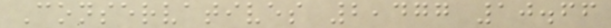Conservatives 2,477 10.66
